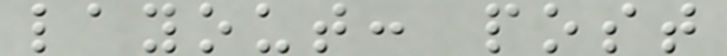layout: post
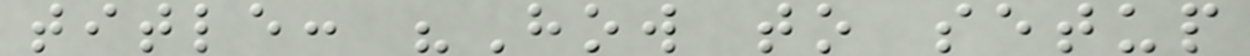title: "How to setup
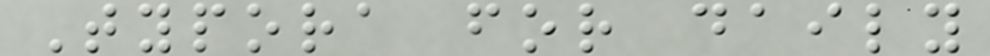Typora for daily
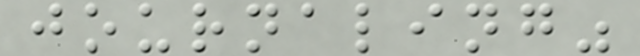journaling"
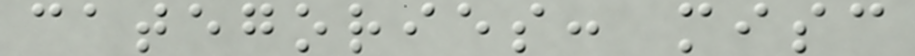categories: misc
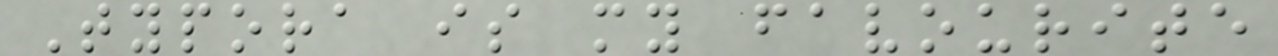Typora is my favourite
